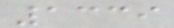1339
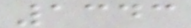1343
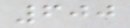600
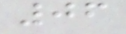06
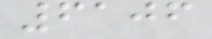6106
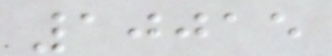10015
